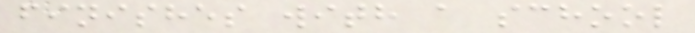finishes with a school
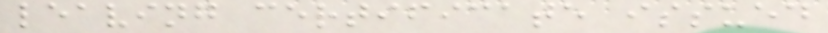leaving certificate issued
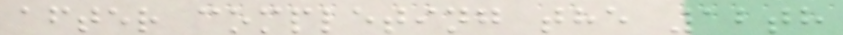after completing the 12th
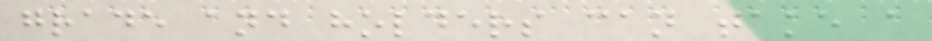grade and holders can take a
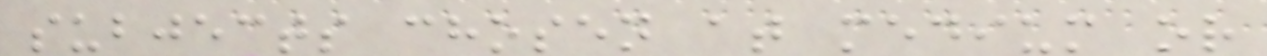subjects chosen at medium or
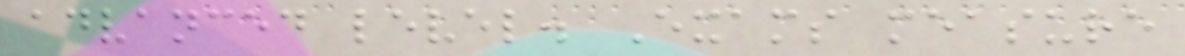advanced level. Exams measure
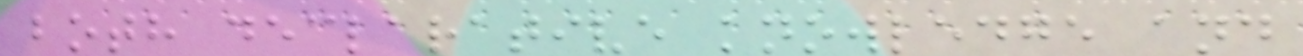both declarative knowledge and
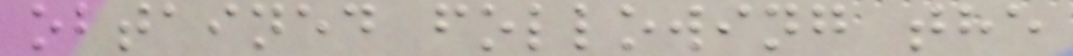obtained following the
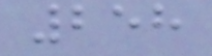258
